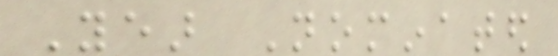Year Nominated
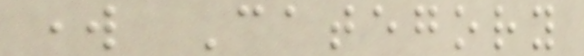work Category
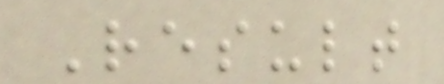Result
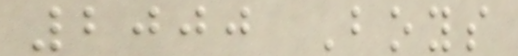2000 Boys
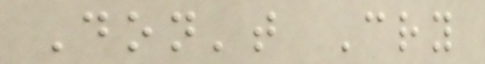Don't Cry
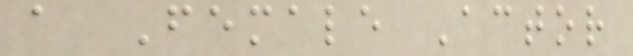a Female Actor
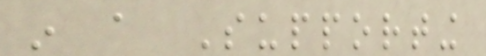in a Supporting
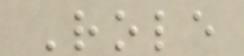Role
